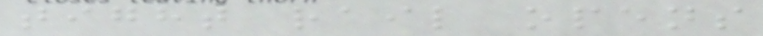tight rail opens
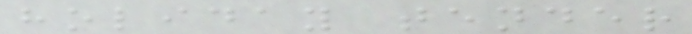holiday tender
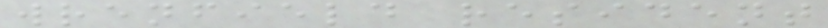wrenfield resident
